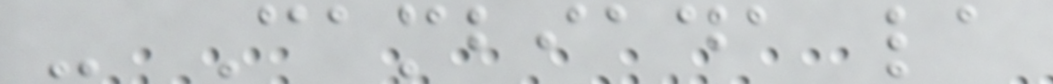- Cambiada la
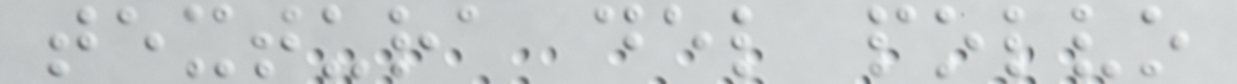textura del polvo
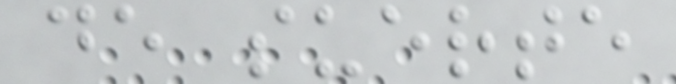de suerte
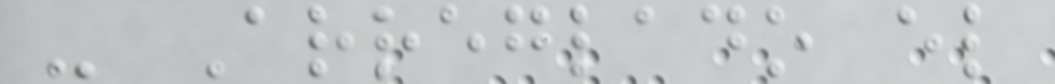- Arreglado el
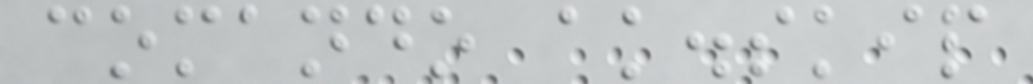comando ak.skip
